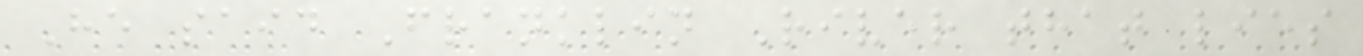He said Franklin River that lies
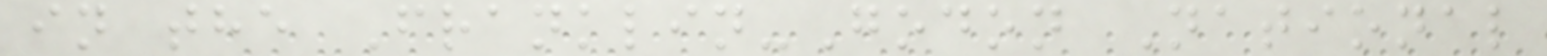in the Franklin-Godon National
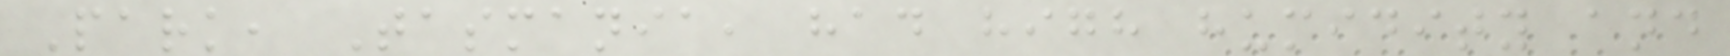Park, Tasmania, had high humidity and
